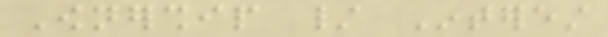Ownership / Interest
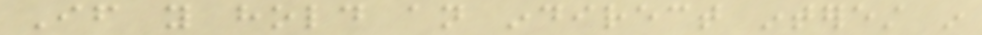If you hold an indirect interest in
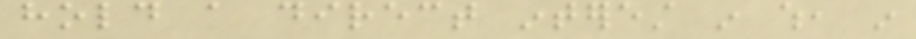hold a direct interest in which, in
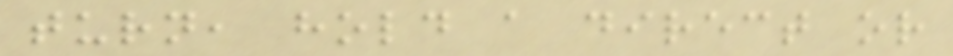turn, hold a direct or
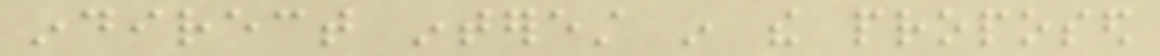indirect interest in the proposed
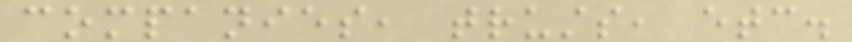companies, trusts, etc.
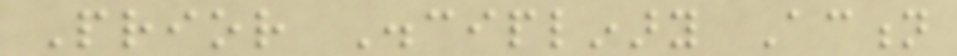Prior Disciplinary Action
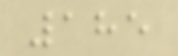185
